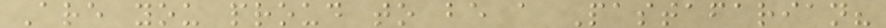Are you proud to be a Pastafarian?
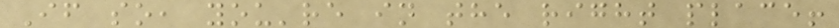If so, you're in the right place!
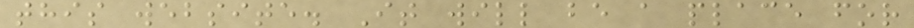this website. It will be a place for
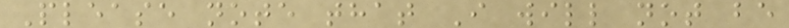Please note that I will not be
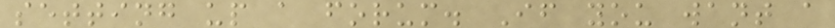setting up a forum. If you want a
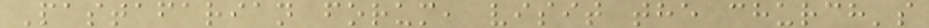Pastafarian forum, visit the church's
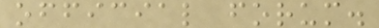official forum.
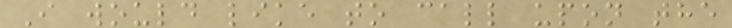I would like to call upon the
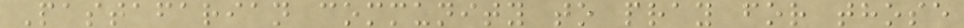Pastafarian community to pray for those
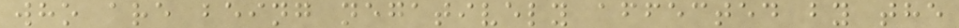who are being negatively affected by the
